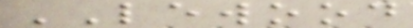LEWOOD
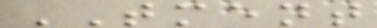TMENT
